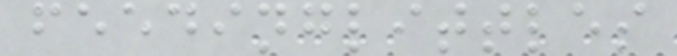feedinglittles
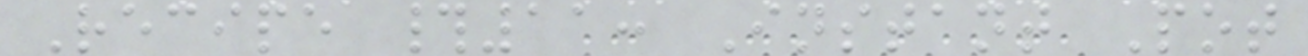Recipe #11: Instant Pot
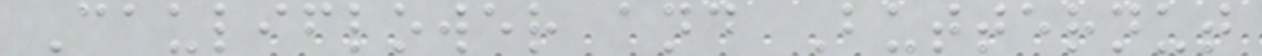Cauliflower and Butternut
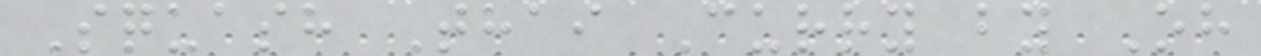Squash Thai Curry by Oh
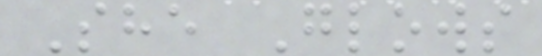She Glows
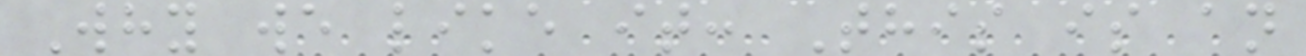Why we like it: This is an
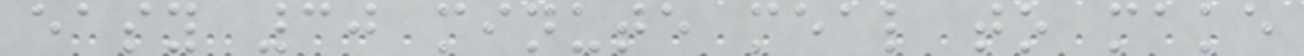easy 30 minute meal to make
